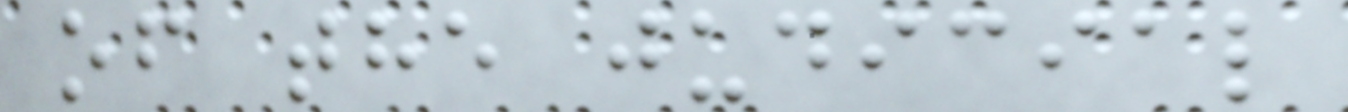of the judicial
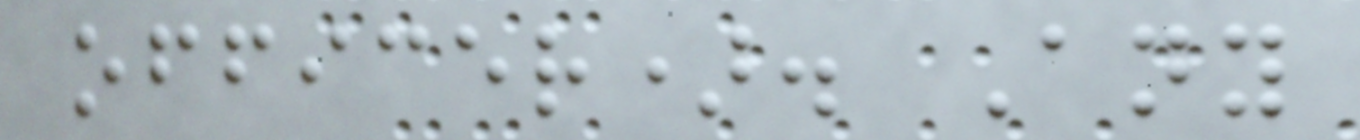officer). Any
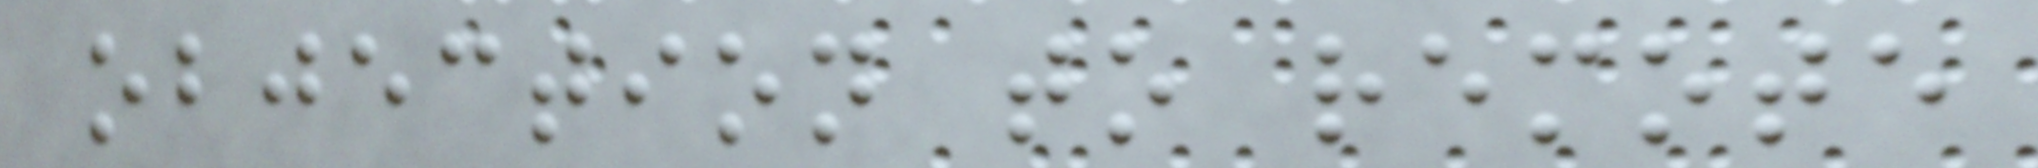objection to remote
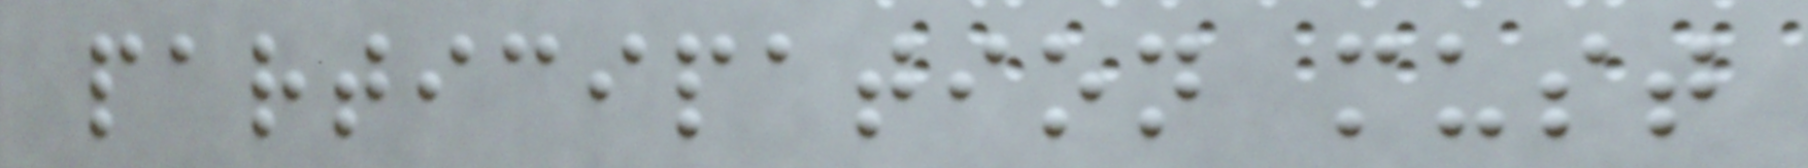participation must
